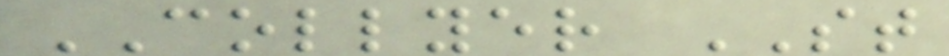COLLYER ST
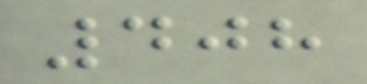408
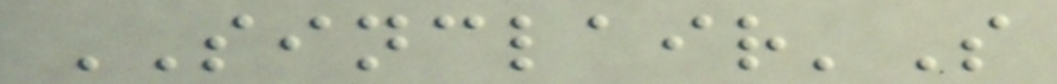SINCLAIR'S
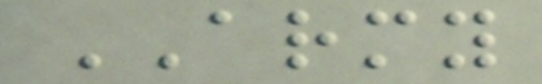ARMY
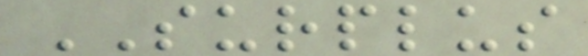SURPLUS
